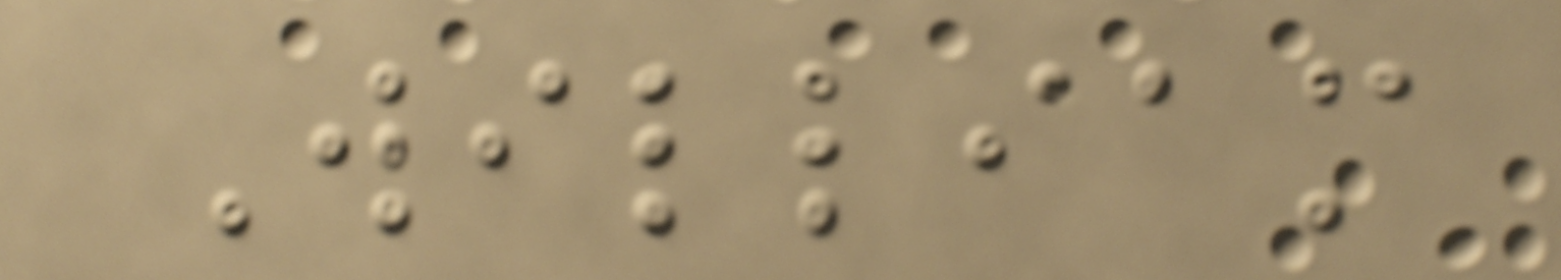William
